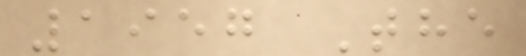1957 The
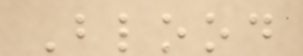Blood
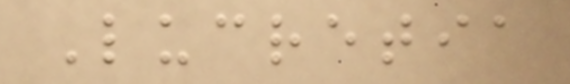Lucretia
